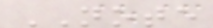NOTE
